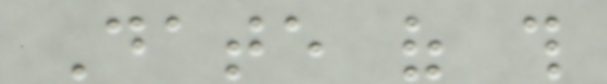Date of this
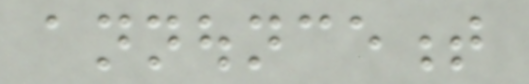announcement
